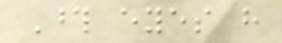Those eyes have
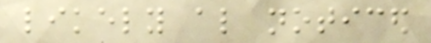likely also noticed
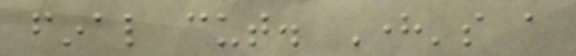final cut. Here's a
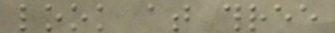look at three
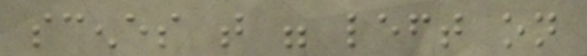scenes that were left on
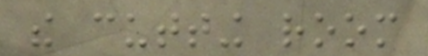the cutting room
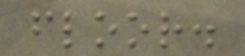floor.
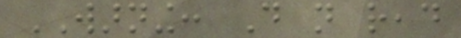WARNING: Do not read
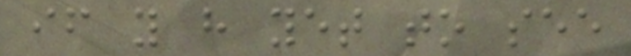if you have yet to see
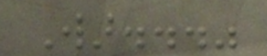War..."
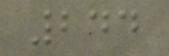244
